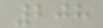208
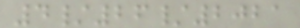4/26/2021
